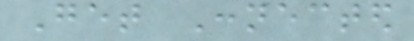Get Connected
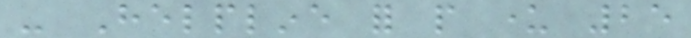- Helpline for people under 25
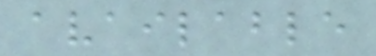available
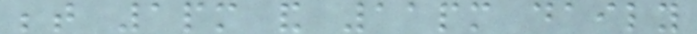between 1pm and 11pm daily
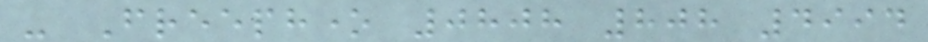- Freephone 0808 808 4994
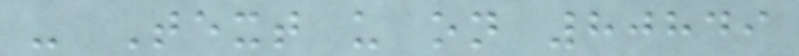- Text us on 80849
